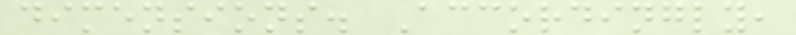dimensions. Accordingly,
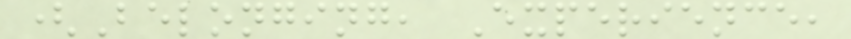(Belonging, Experience,
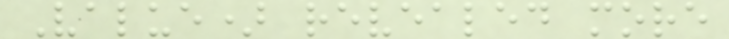Value) revealed more
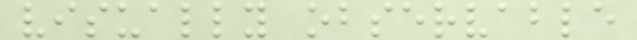visually observable
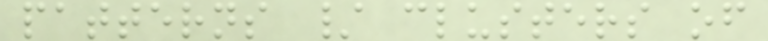patterns / clusters of
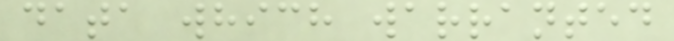data which warranted
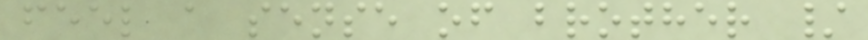feel a sense of brother /
